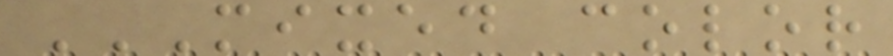MIXED COLOR
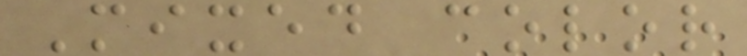Mixed color
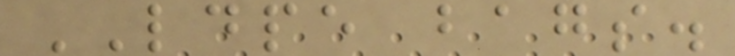LDPE bags.
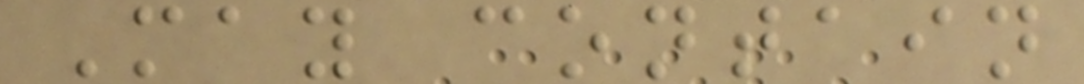May contain
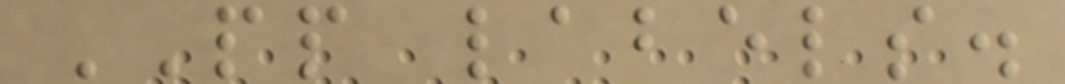PP labels.
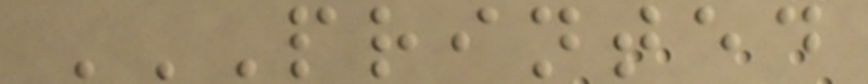PRINTED
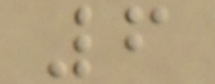6
